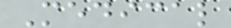Medical
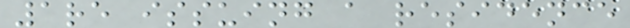1re issuing a residence
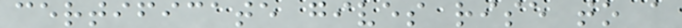certificate gives rise to a
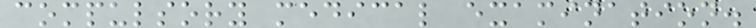compulsory medical examination.
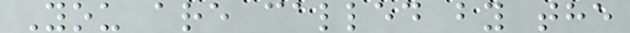You are called by the
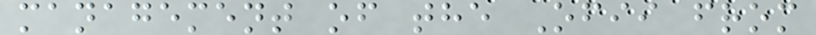management of the Ofii from
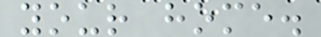your home.
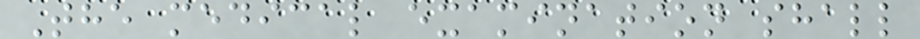The medical examination shall
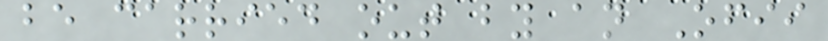be carried out by an Ofii
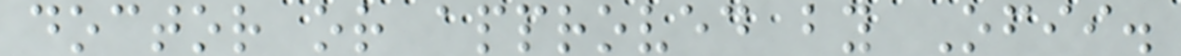doctor or approved by Ofii.
